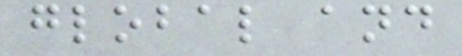global and
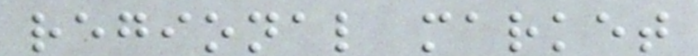regional market
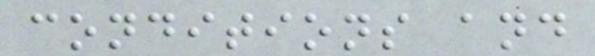conditions and
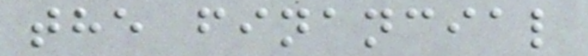the financial
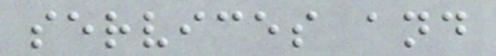services and
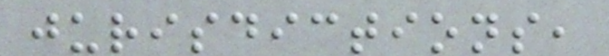jurisdictions,
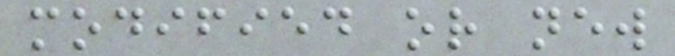modified or new
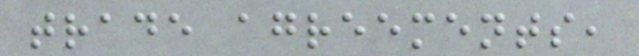trade agreements,
